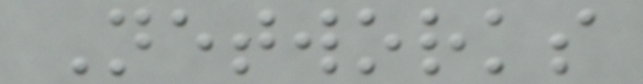Networks
